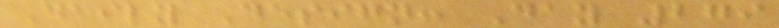Daily Design: Day 279
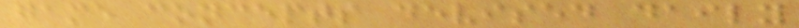game concepts devised daily
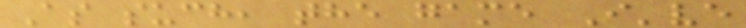As such, the game I've
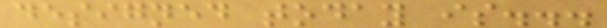designed today is...
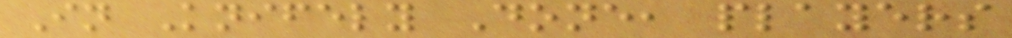In Knifely Done, players
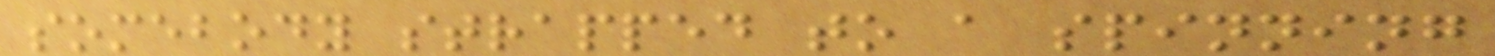somebody strapped to a spinning
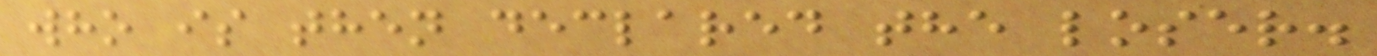who is then declared the loser.
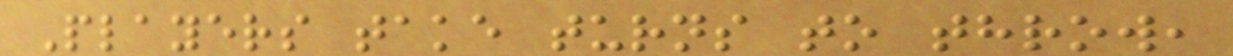Players take turns to throw,
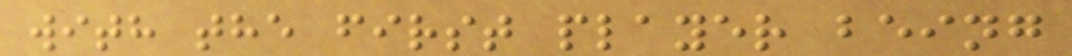with the first player being
